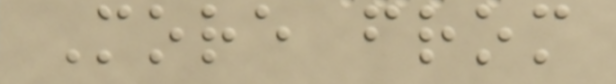More from
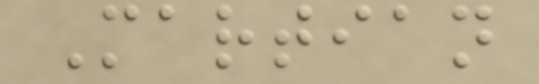Martian
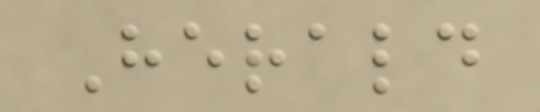Herald
